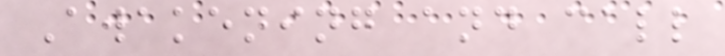Awakening and call
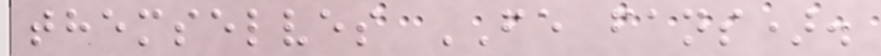themselves FE fans).
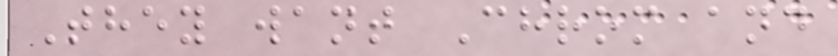They want Chrom and
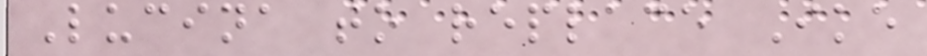Lucina to replace Ike
